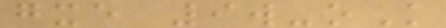gxe 9w-oK
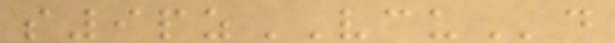s9pzVCUd
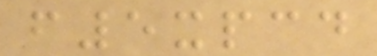f5xpcd
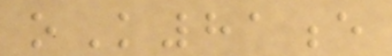oK81e
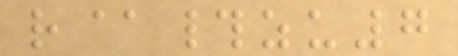r@#zu7
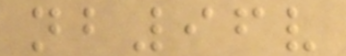nb96v
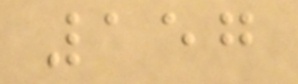157
